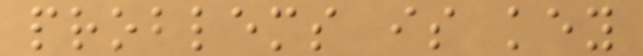problems is key
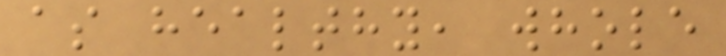as healthy, whole
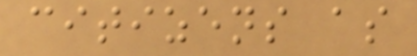citizens as
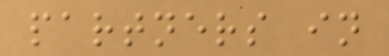partners in
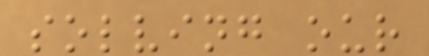solving our
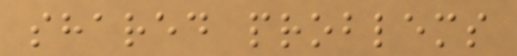shared problems
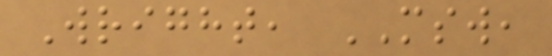Wright, MSW,
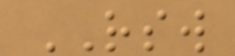RSW
